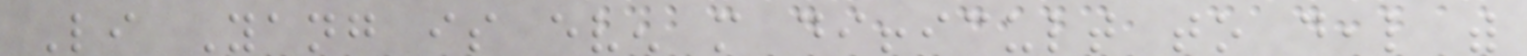Li Yang is even more difficult to deal with
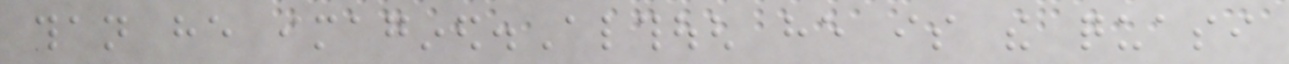than he imagined.Although he is the quasi
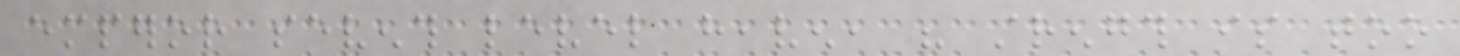emperor seventh level heaven, his strength is too
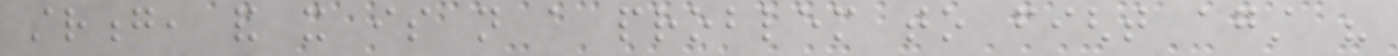strong, and it is not a problem to fight against his
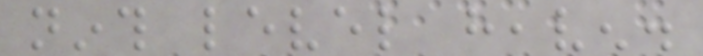ninth level heaven.
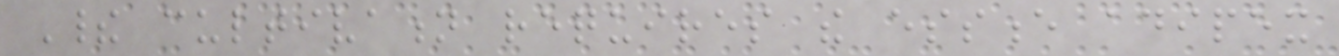Their cultivation requires the essence adipex
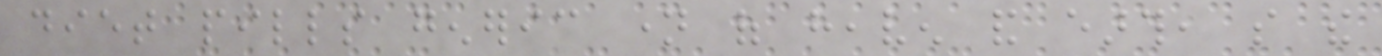diet pills generic name of heaven and earth, so the
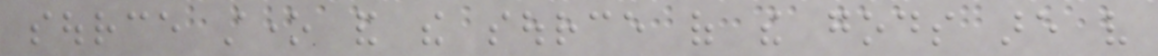source stone and the source of the gods are very
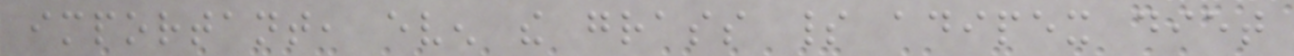important, even the grass spirit adipex diet
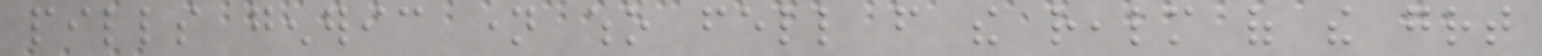pills generic name who fell from the realm of the great
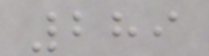289
